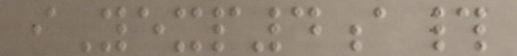iYexp4a#
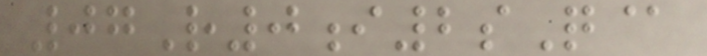07R0i2sQ@
